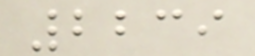2239
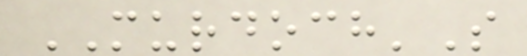MURDOCH'S
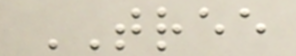TREE
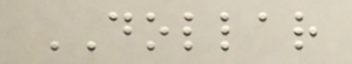DOLLAR
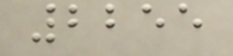2255
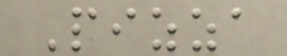Pizza
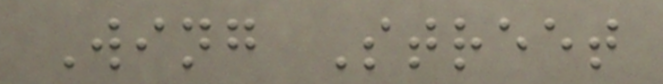Wing Street
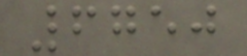6750
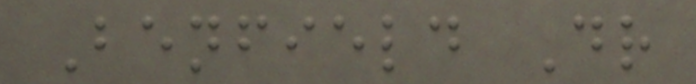Benfield Dr
